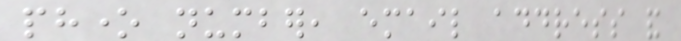phone number, email address and
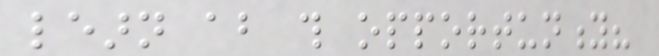learn about this opportunity?
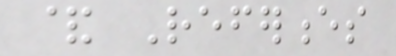& References
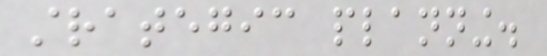strategic planning.
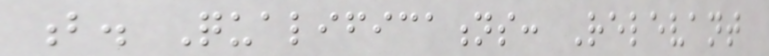b. Qualifications: Relevant
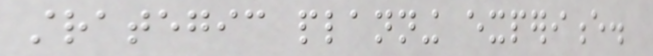strategic planning experience.
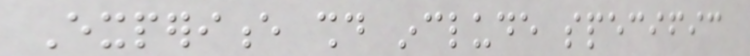Experience should include specific
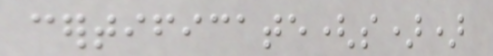certificate(s))
